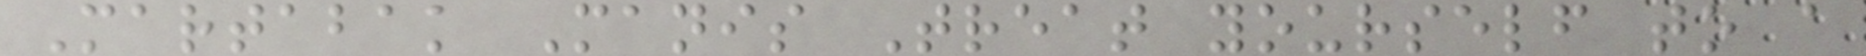Martabak Manis Treat yourself to a
